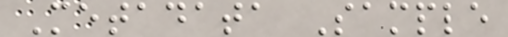Metadata Sample
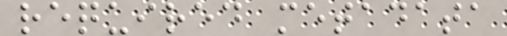required metadata
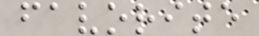favorite
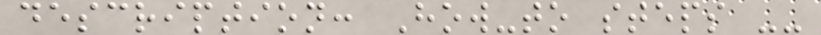description: How-to steps --
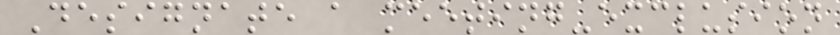Designate a meeting-exclusion
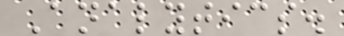Analytics.
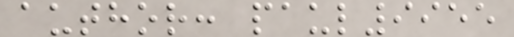author: paul9955
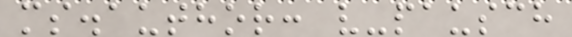ms.author: v-pausch
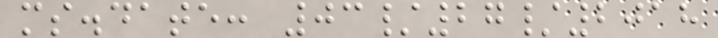ms.date: 03/27/2018
